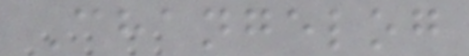Changelog
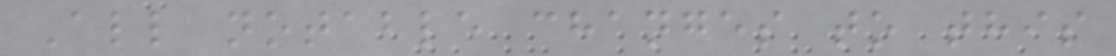All notable changes to this
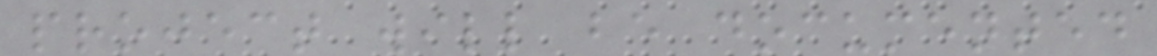project will be documented
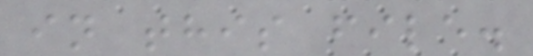in this file.
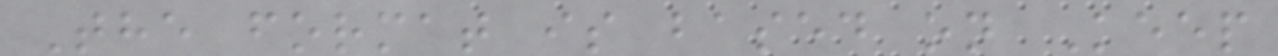The format is based on Keep
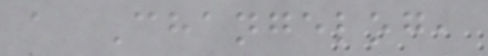a Changelog,
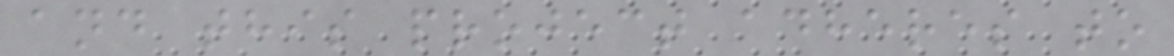and this project adheres to
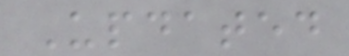Updated
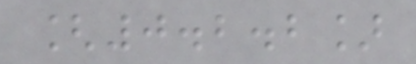[0.2.2]
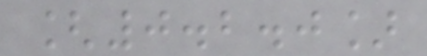[0.2.0]
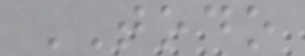TODO
